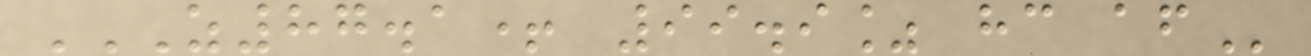Z87.1+ 99.9% HC AF
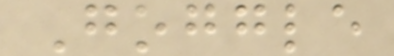Goggle
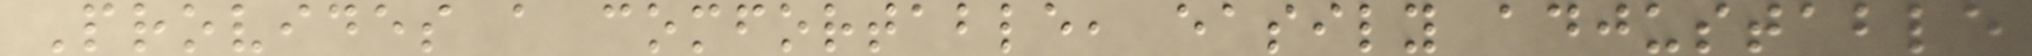Provides a comfortable, easily adjustable
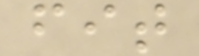fit
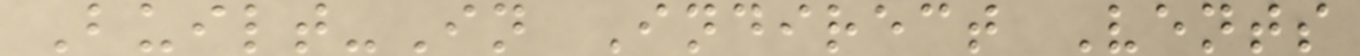Built-In Indirect Vents
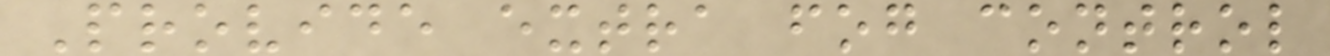Provide extra fog control
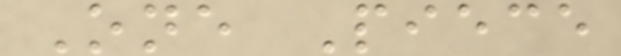One Piece
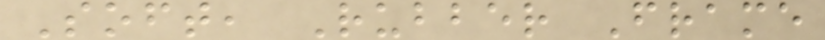Soft, Rubber Frame
